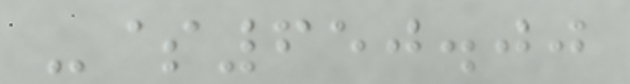-$650.00
